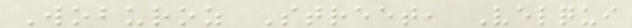Woburoz Street, Velqui
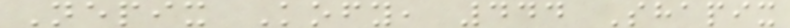Nepix Kofy, 444 Shapix
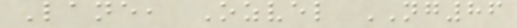Lane, Ozvel NG86
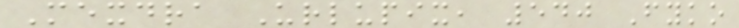Mexdra Urlupix, 540 Fyko
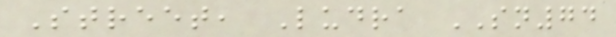Street, Ludra SN74
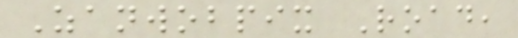Zanwobpix Road,
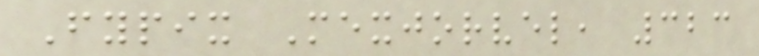Fypix Mexjorvel, 323
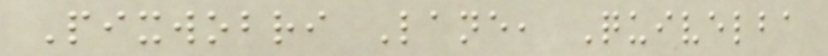Pixwobri Lane, Quivelba
